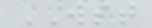WST
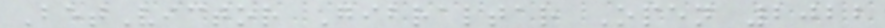BetVictor Gibraltar Open 2022
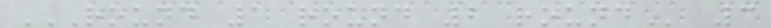ROUND 1 ROUND 2 ROUND 3
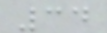34
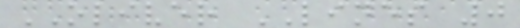OLIVER LINES 0
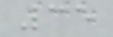35
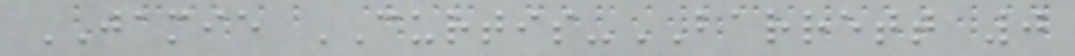JAMIE CURTIS-BARRETT 0
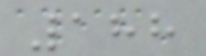188
